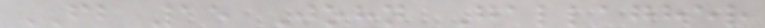FB 15 John Gallagher
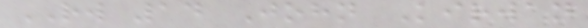RW 14 John Kirwan
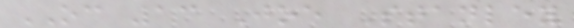OC 13 Joe Stanley
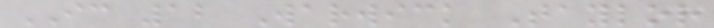IC 12 Warwick Taylor
